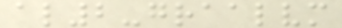al2-graalvm
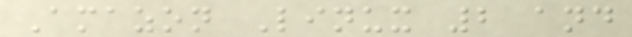Amazon Linux 2 and
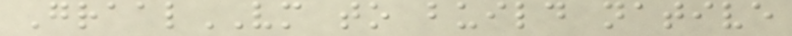GraalVM to build native
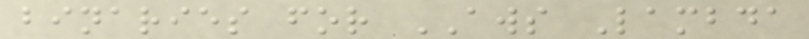binaries for AWS Lambda
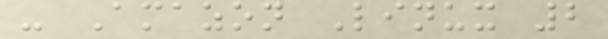- Amazon Linux 2
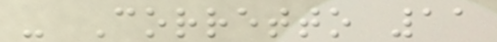- Corretto 11
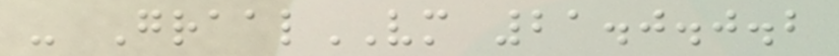- GraalVM 21.0.0.2
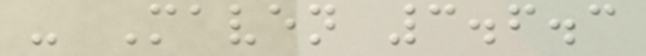- Maven 3.6.3
